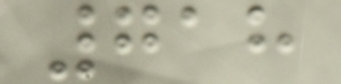718
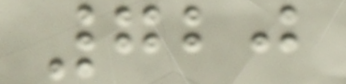720
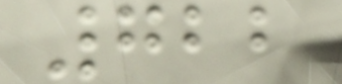722
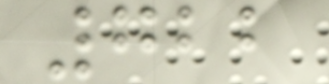722
